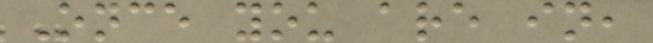Once you are in,
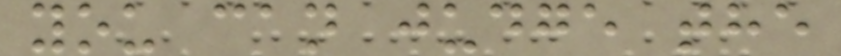you can judge the
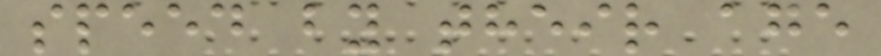speed by their age
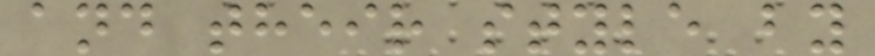and their style by
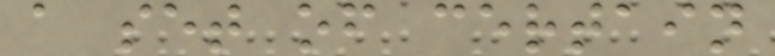a set of certain
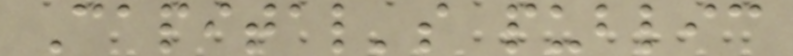Capital's public
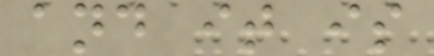and it is
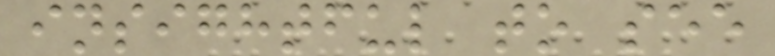insightful to see
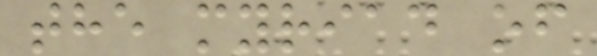the myriad of
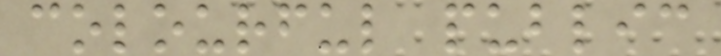colourful public
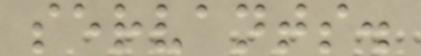servants.
